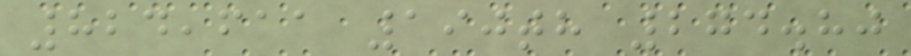824,611 190th 274.80
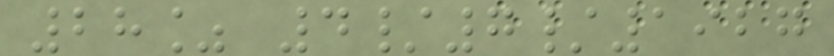28% 4/7/1927
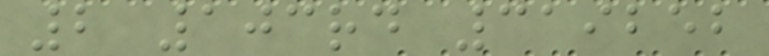2 103rd 319252
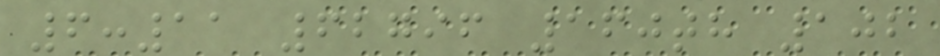6:11 62796 160th 102
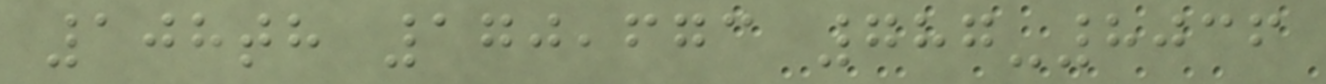108th 170,673 787-8036
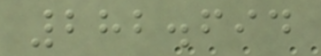282.694
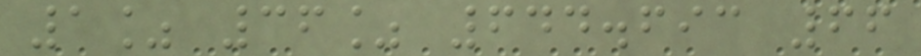1% 36% 644.693 66
